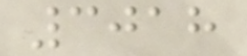3018
